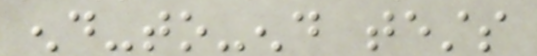end-to-end tests
